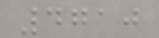4710
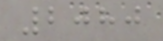2080
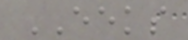EEKS
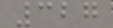327
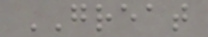GREAT
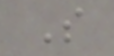S
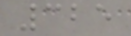325
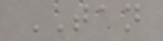TAN
